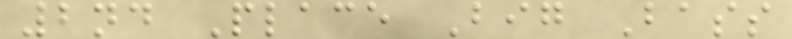2nd Place Big Bass
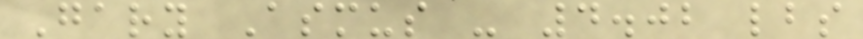Gary Asmus - 4.02 lbs
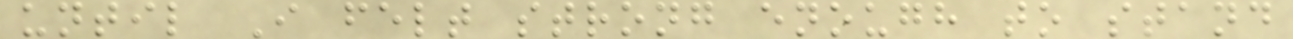until I felt strong enough to stand
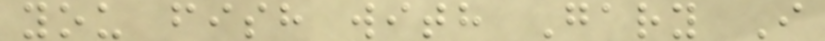you fish with Gary I
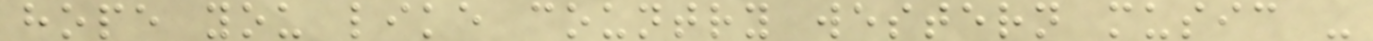hope you like country western music -
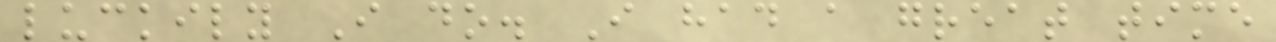luckily I do. I had a great time
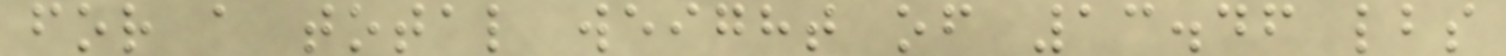for a total weight of 13.46 lbs
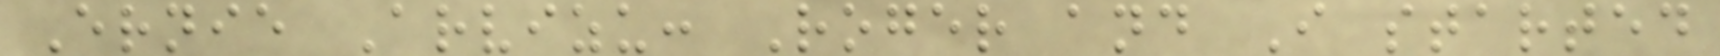Ernie Arvizu: Roger and I started
